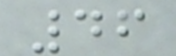46
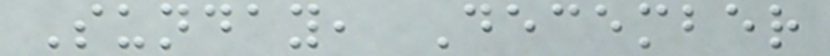Sunday, December
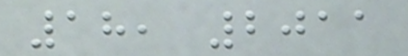18, 2011
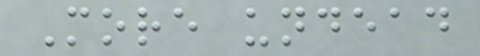More undead
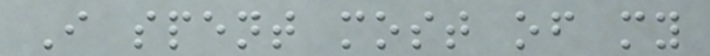I spent most of my
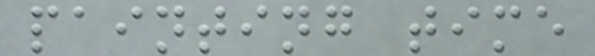painting time
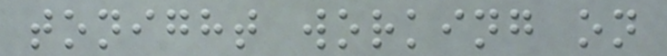tonight working on
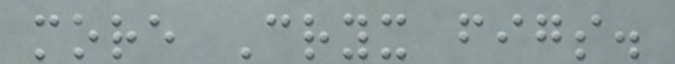more Cryx figs.
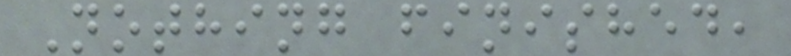Nothing finished,
